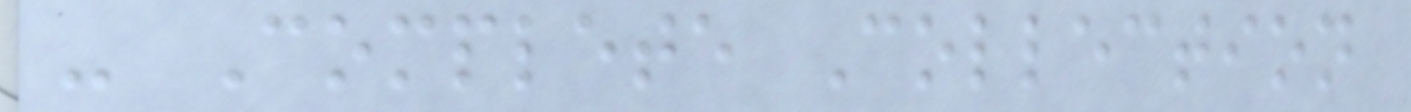- Complete Collection
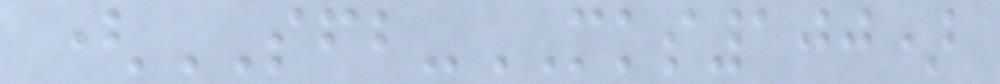(SFB-MKS100)
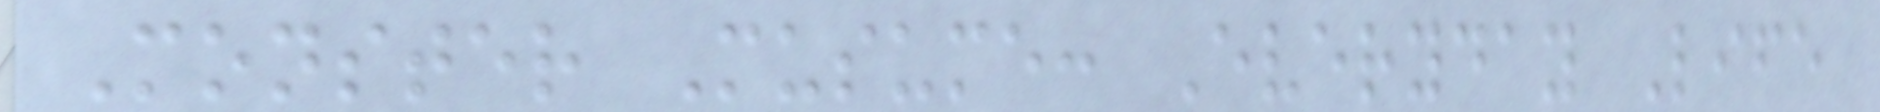Monster Musume: Everyday Life
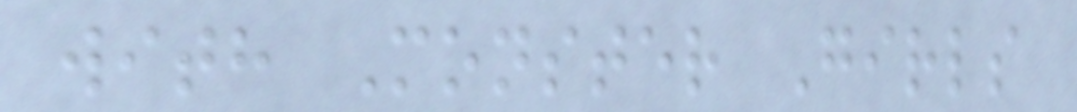with Monster Girls
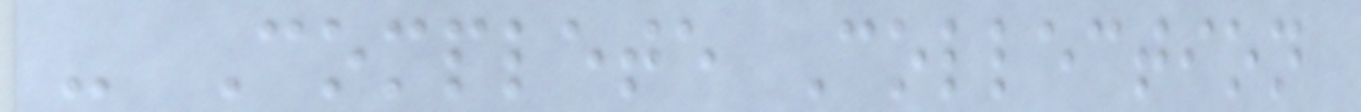- Complete Collection
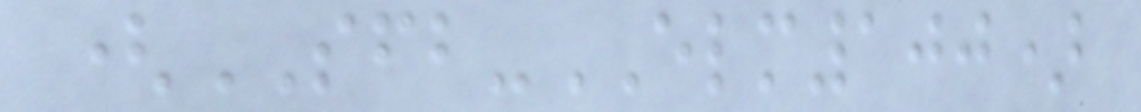(SFB-ELM100)
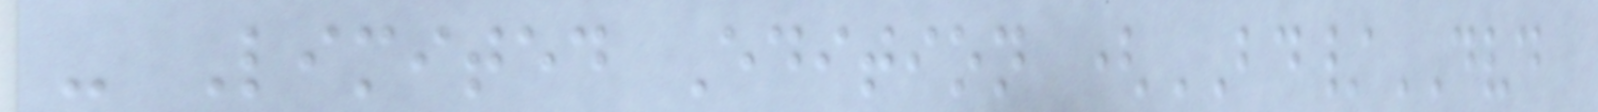- Limited Edition (BD/DVD
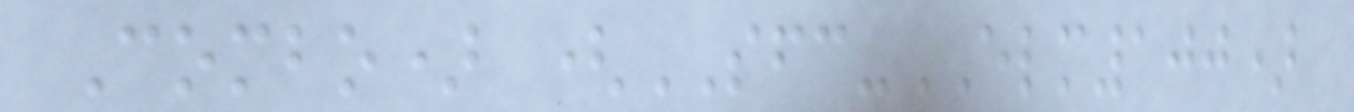Combo) (SFC-ELM100)
